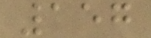157
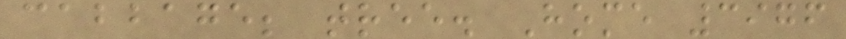cabbage; tree. Home 3976
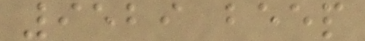9529 beep
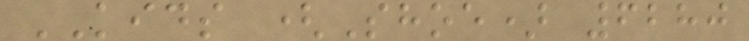KIDS (Shoe) 6280
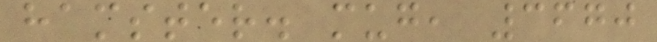hamster. mug, 3670
